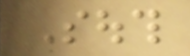South
